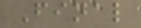Final
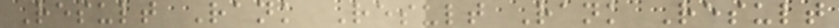Result Rank Result Rank Result
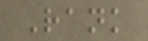Rank
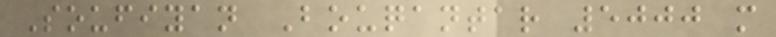Soufiyan Bouqantar 5000 m
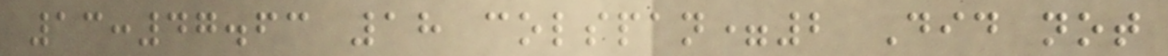13:47.63 18 colspan=2 Did not
